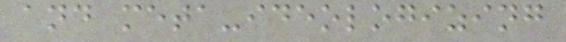and meta-ideologizing
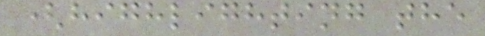(highlighting the
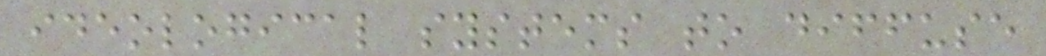ideological systems to diffuse
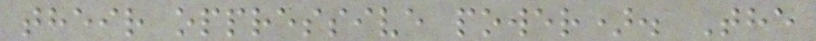their oppressive power). The
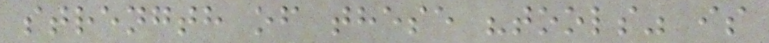strength of these "tools" is
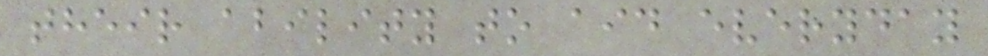their ability to aid everyday
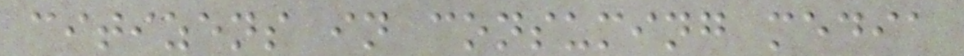citizens in consuming media
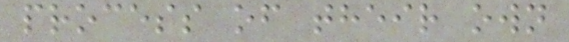process of their own
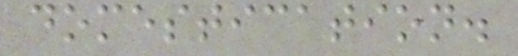domestication.
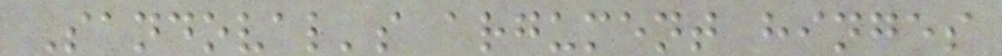Sandoval's argument hinges
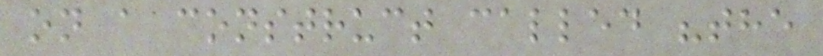on a construct called "the
